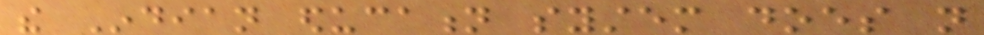the Indian education system does not
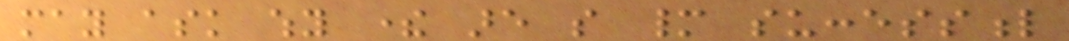may ask why there are so many successful
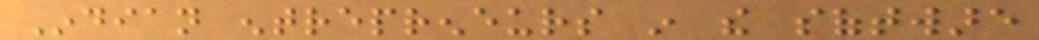Indian entrepreneurs in the software
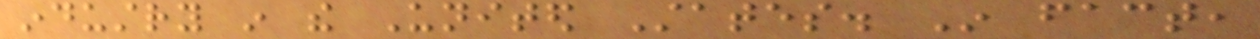industry in the United States. In fact,
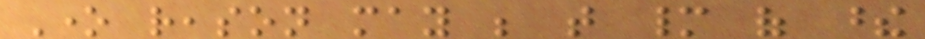One reason may be that many of these
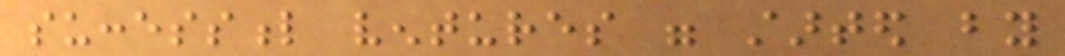successful ventures were started by
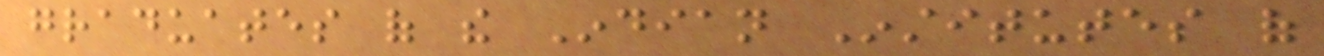graduates of the Indian Institutes of
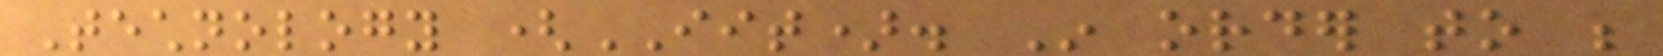Technology (IIT). In order to be
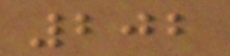202
